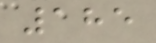185
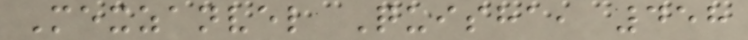Mexzanvel Quisha, 458
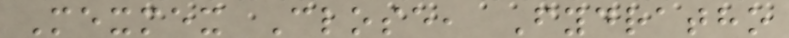Mexmex Close, Fydratho
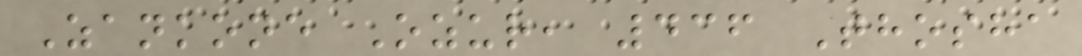Zankone Ozur, 436 Thosha
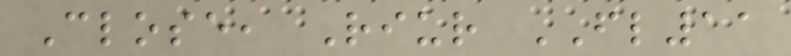Close, Riur FL11
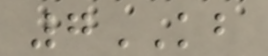7KB
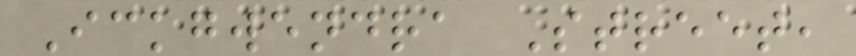Ickgwendra Street,
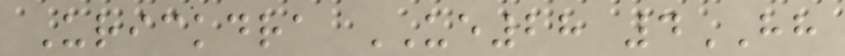Urickdra UE28 4HH
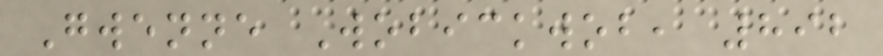Gwenne Wobickwob, 892
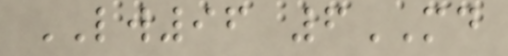LW96 6MD
